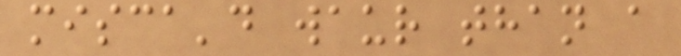misca'd waur than a
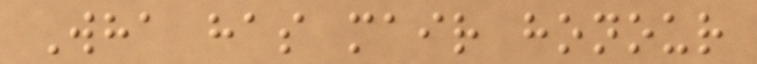Wha has mair honour
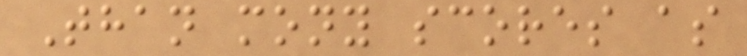Than mony scores as
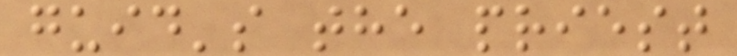guid's the priest
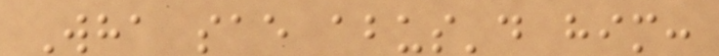Wha sae abus'd him:
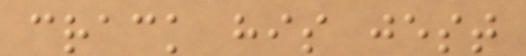crack his jest
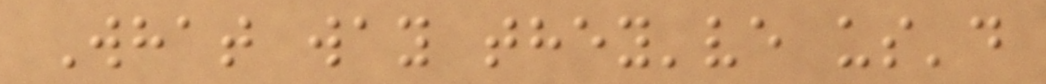What way they've us'd
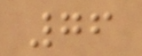76
